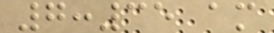7:35 am
